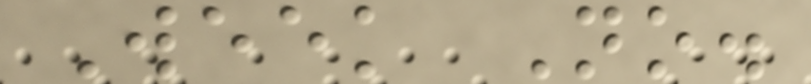Week No.
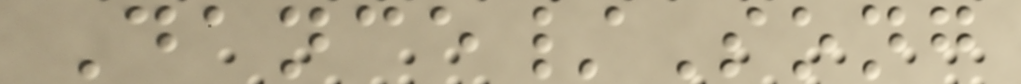Dance/Song
